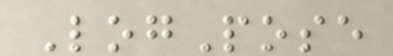LogPose
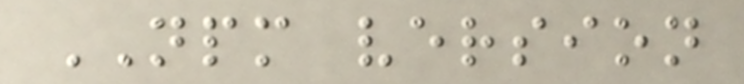NPM version
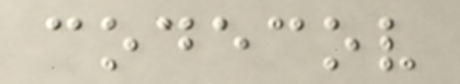codecov
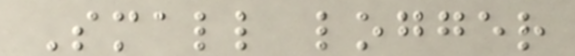Small logger
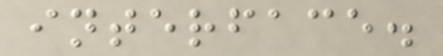interface.
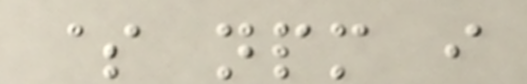$ npm i
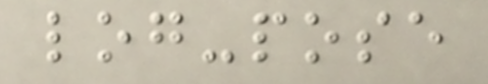log-pose
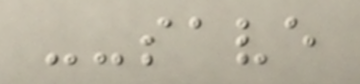--save
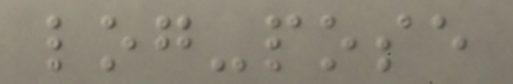log-pose
